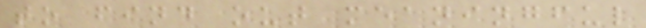to find out meaningful
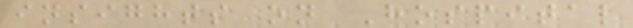insights on Hospital
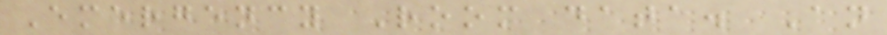Emergency Room data. An
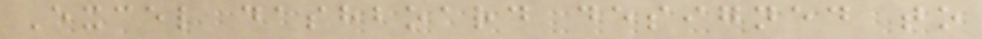Excel dashboard designed to
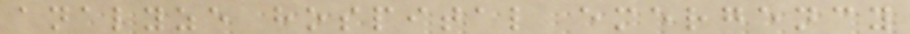analyze hospital emergency
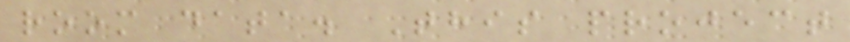room data. This project
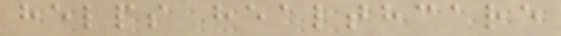helps healthcare
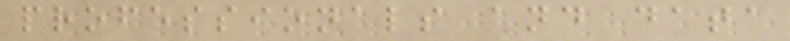professionals and data
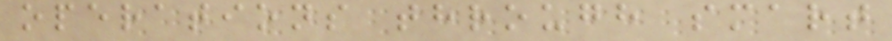operations through smart
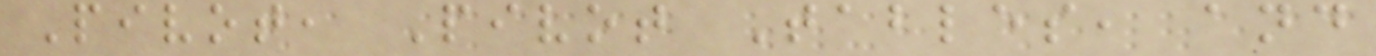Pivot, Pivot Tables, and
